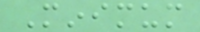Minimum
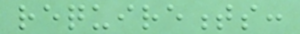requirements:
